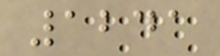1241
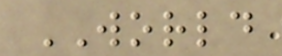WORLD
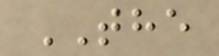THE
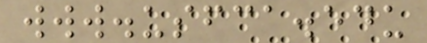www.usfca.edu
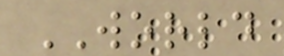WORLD
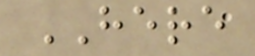HERE
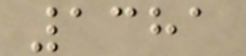1381
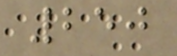250
